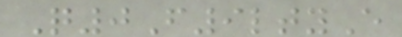Q0F9ltyE
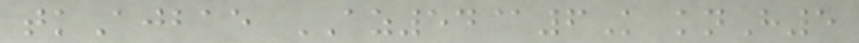tkAjbae AZ54@6K knH5
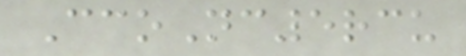CcoNc5rcu
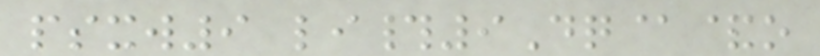psxw9 li#9Dq@&o
